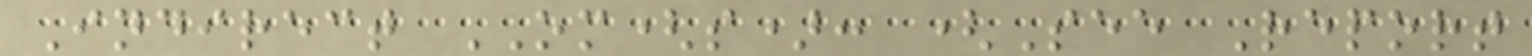Indirect OM(s): (See Report
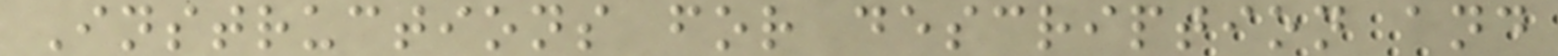Instructions for description and
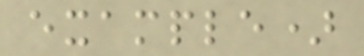example)
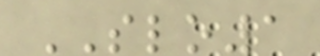SLO1
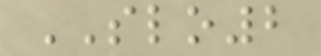SLO2
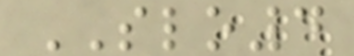SLO4
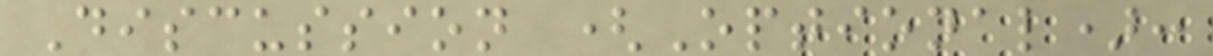Discussion (Optional):
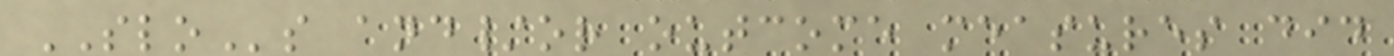SLOs and/or outcome measures did
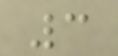3
